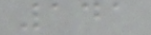141
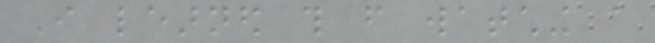I learned this from watching a
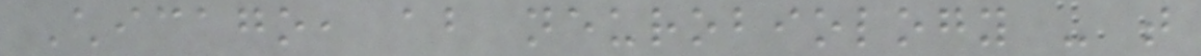Chicago, about neurobiology - that
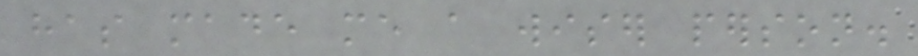has made me a wiser person.
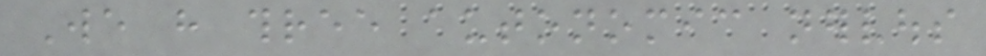We have three autonomic nervous
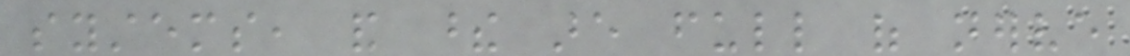systems, and these are full of nerve
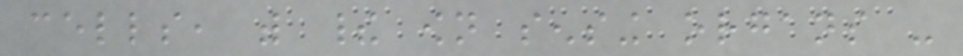cells, with their own sensing organs -
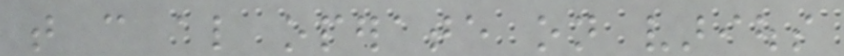that can also operate on various
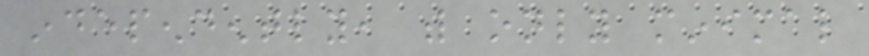independently, with only minimal
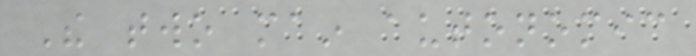The two main autonomic
